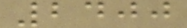2400
